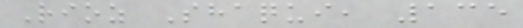Rioz Shaqui, 135
